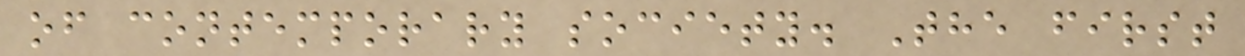of contemporary society. The first
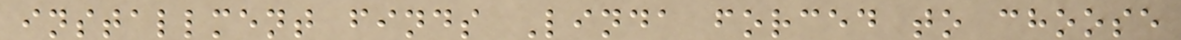installment finds Linda forced to choose
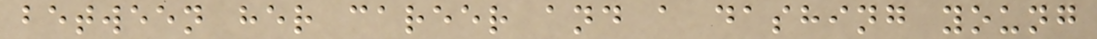between her career and a dashing young
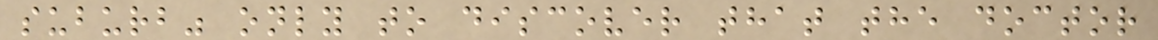suburb" only to discover that the doctor
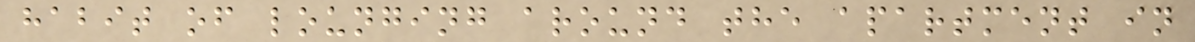habit of lounging around the apartment in
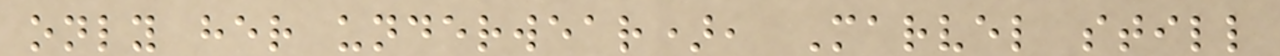only her underwear), Marvel still
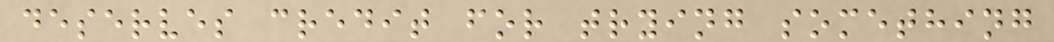deserves credit for trying something
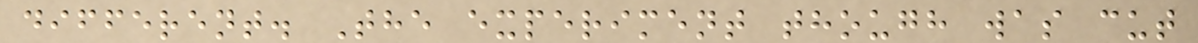different. The experiment though was cut
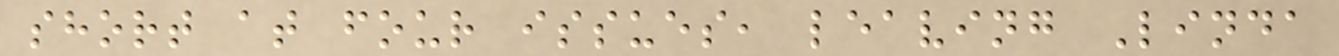short at four issues, leaving Linda
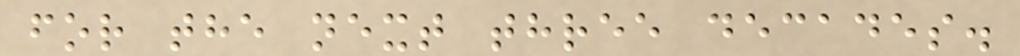for the next three decades.
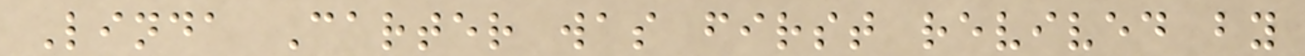Linda Carter was first revived by
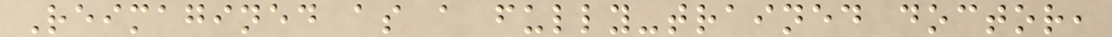Reimagined as a fully-trained doctor,
